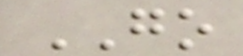GO
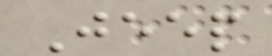Jeep
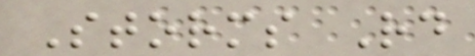Storms Rd
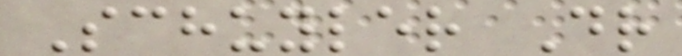Schuyler Dr
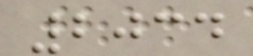2034
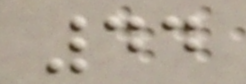44
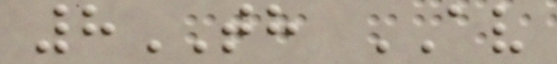8TH AV
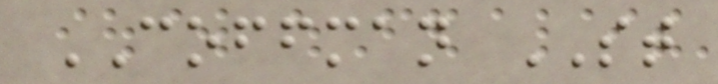COFFMAN ST
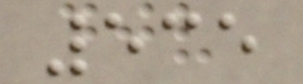535
